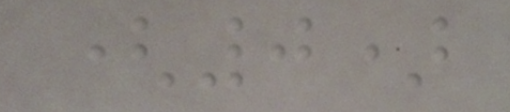(0)
